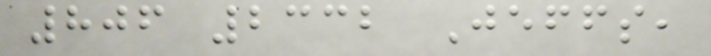806 2332 Jeffs,
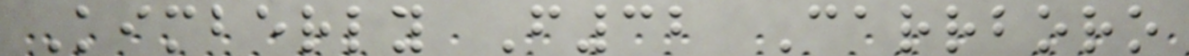Kimberly F32 Carrboro
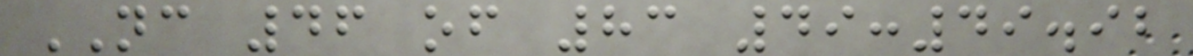NC 46 of 83 49:49.92
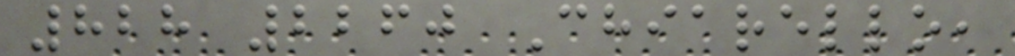828 2260 Chiarello,
